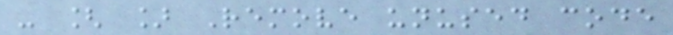- [ ] Remove unused code
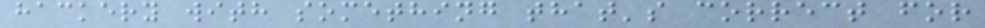hackery with something that's correct for
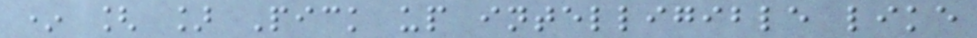* [ ] Pick up intelligible like
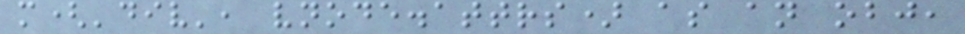m('div', vnode.attrs) as an obj,
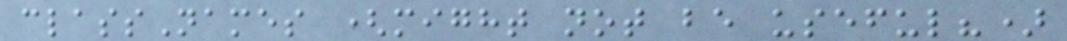classNames (might not be useful?)
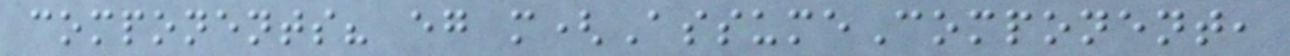components? eg m(AssumeComponent,
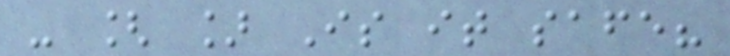- [ ] Is it safe?
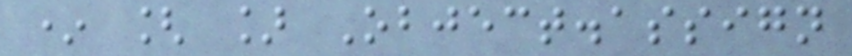* [ ] Object.assign
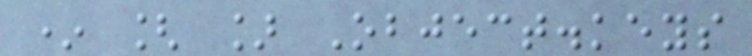* [ ] Object.keys
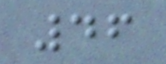46
